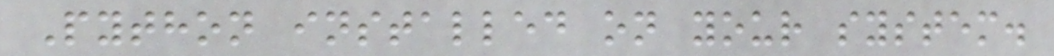Python installed on your system.
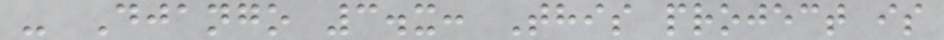- Django 3.x: This project is
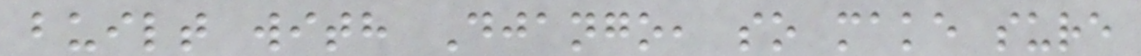built with Django, so make sure
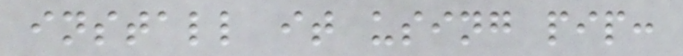install it using pip:
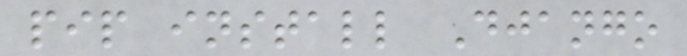pip install Django
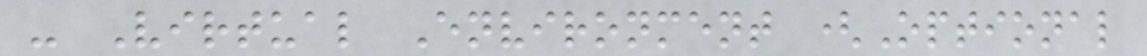- Virtual Environment (Optional
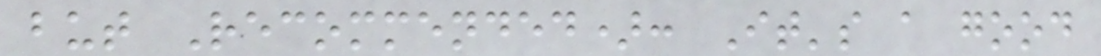but Recommended): It's a good
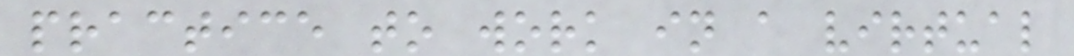practice to work in a virtual
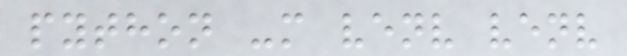python -m venv venv
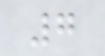7
